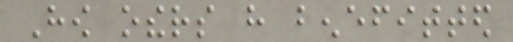How others have benefitted
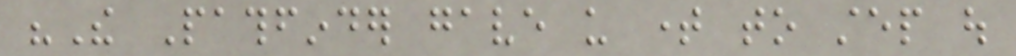"The Pathfinder gave us time to step out
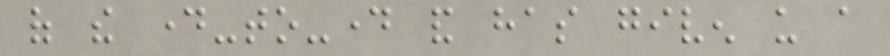of the day-to-day and has given us a
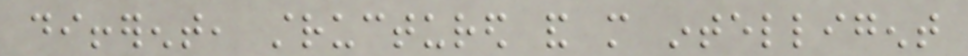different, structured and more intelligent
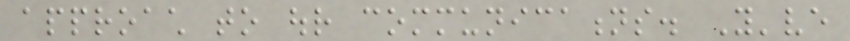approach to our communications. You've
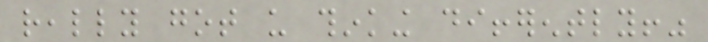really got us thinking differently!"
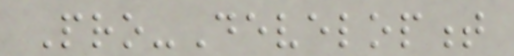Pro-Development
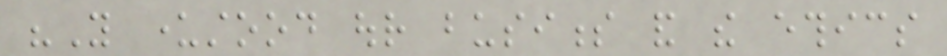"You understood our business and the ethics
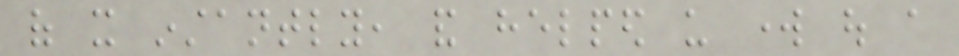of it instantly, and helped us work out a
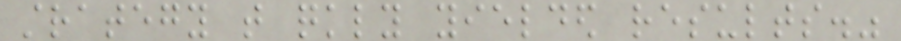strategy that quickly yielded results."
